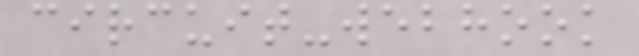circuit-webhook
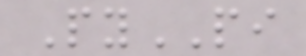PyPI
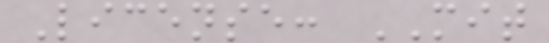License: MIT
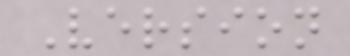Version
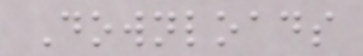Downloads
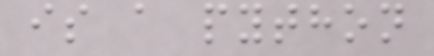is a python
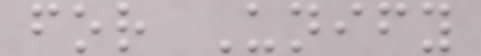for Unify
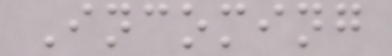Incoming
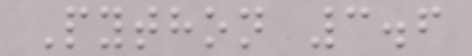Python 3.6
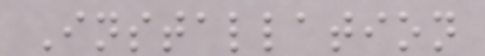Installation
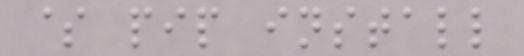$ pip install
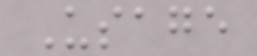Usage
